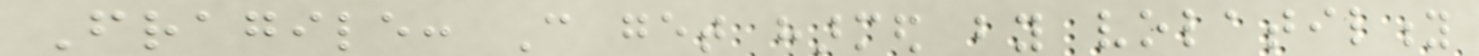Fragile: Can get harmed by volatility
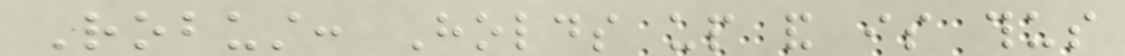Robust: Holds up and is thus
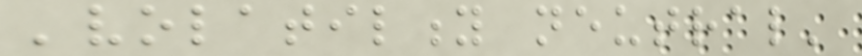'volatility neutral'
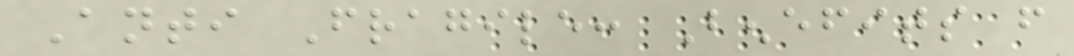Anti Fragile: Benefits from
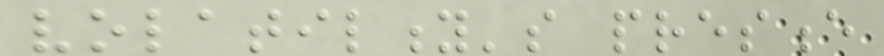volatility's presence
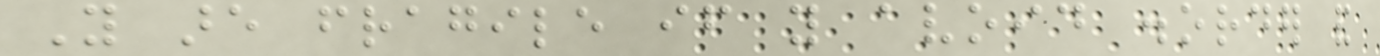You are fragile if you avoid disorder and
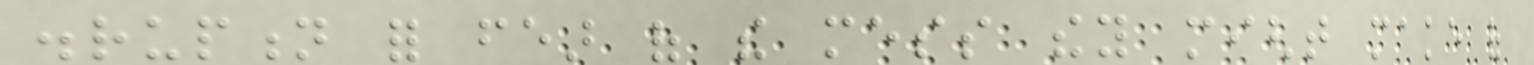disruption for fear of the mess they might make of
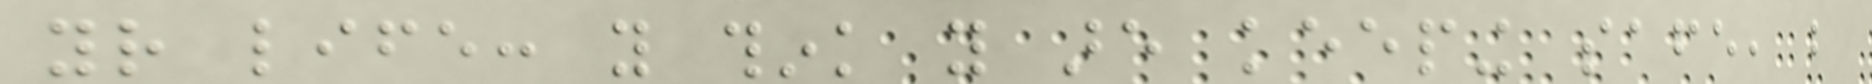your life: you think you are keeping safe, but
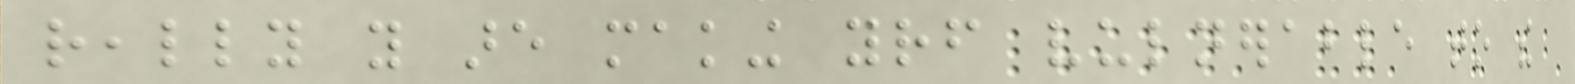really you are making yourself vulnerable to the
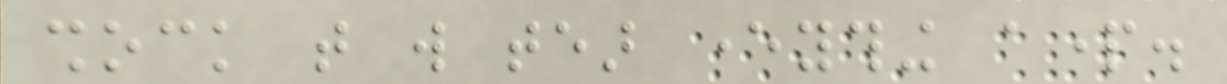shock that will tear everything apart.
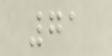71
